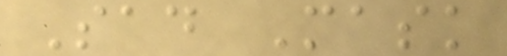Sad Mask
